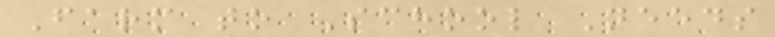Farm to School Needs
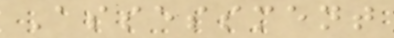Assessment
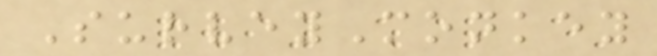SurveyMonkey
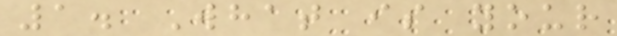1. What is your
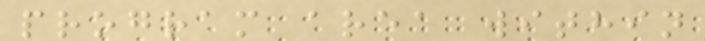program area within
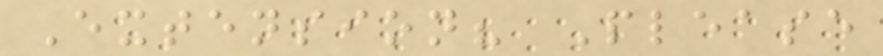Extension? Please
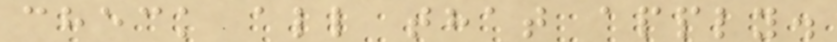check all that apply.
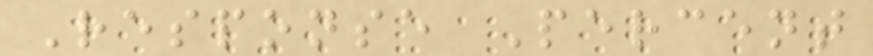Response Percent
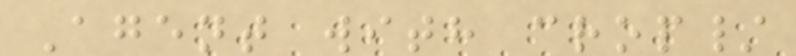Agent with crop/
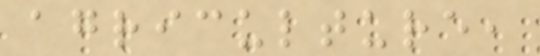agriculture,
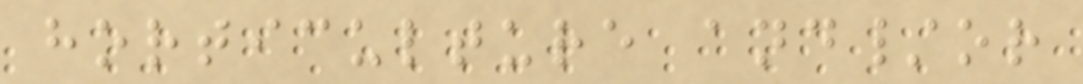horticulture and/or
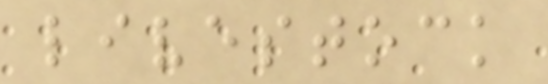livestock
